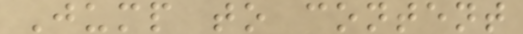Jump to content
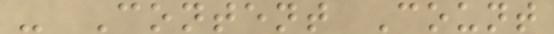- Content Count
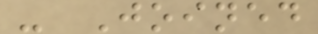- Joined
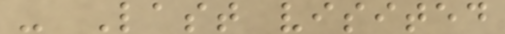- Last visited
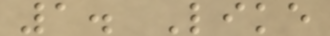1. Like
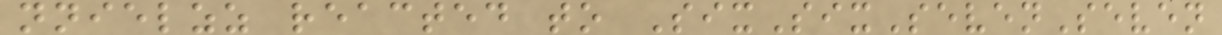nnielzz reacted to SixSixSevenSeven
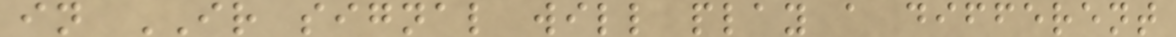in IR signal will play a different
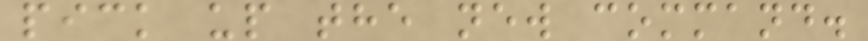pick up the new command.
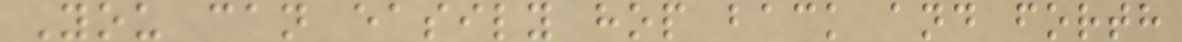You can easily hop back and forth
